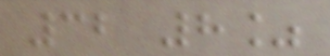32 8%
